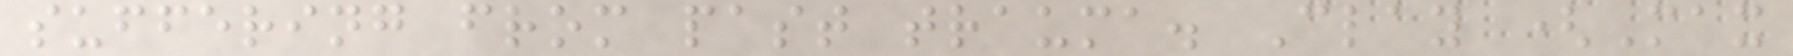suffering from past trauma. Clay (Max
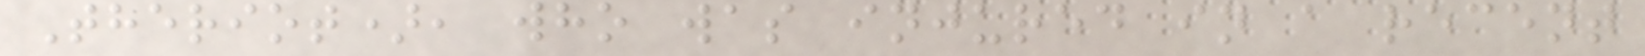Theriot), who was injured in a recent
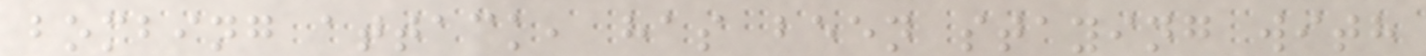bombing attack, has been staying with
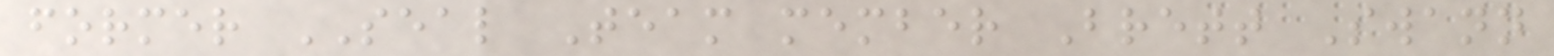former SEAL Team member Brett Swann
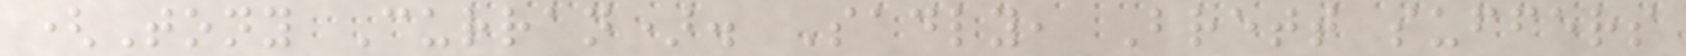(Tony Curran). Sadly, Brett suffers
